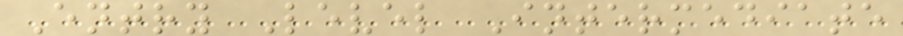Entry Level Intermediate
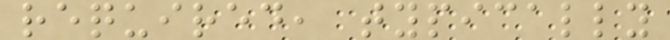required, typically
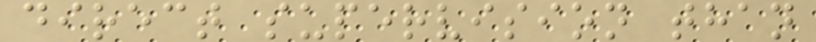direct supervision than
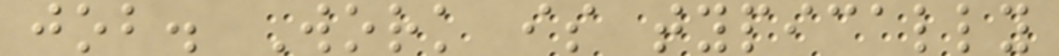job. Work is typically
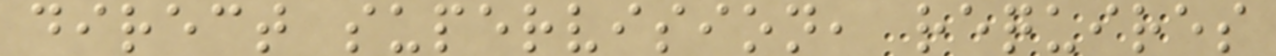direct supervision, requires
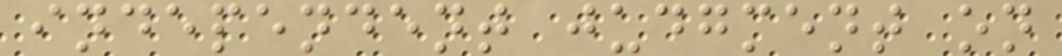independent judgment on
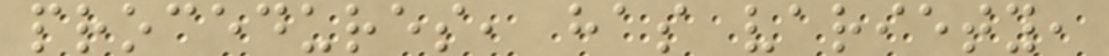procedures, has variety,
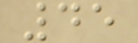45
